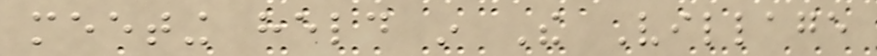meeting held in The Village
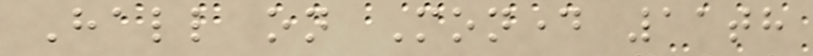Hall on Monday 11th
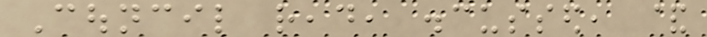Council read, discussed, &
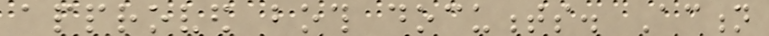approved both documents. Action
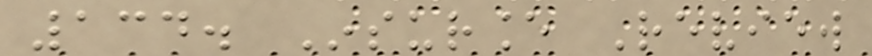134. Insurance Review
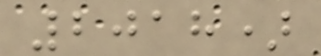2018)
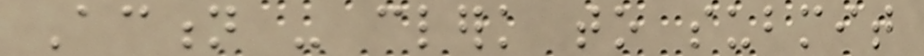Action - clerk to submit
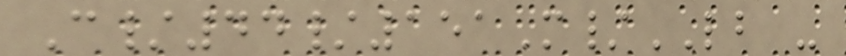C/44/151M/LB -
